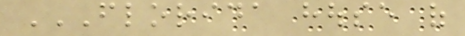FLORIDA HOUSE OF
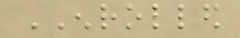ENROLLED
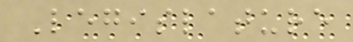Legislature
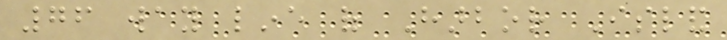76 way line of Harbor Island
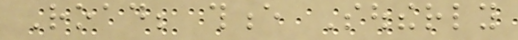Road; thence Southerly
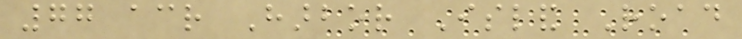77 across Harbor Island Road
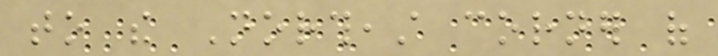to the Northeast corner of
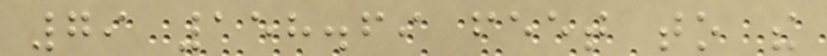79 158.69 feet to the
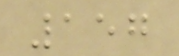157
